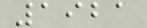1921
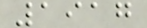1917
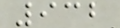932
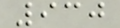930
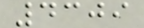4309
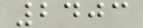2403
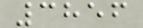3856
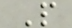P
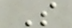S
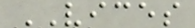VICES
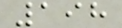198
